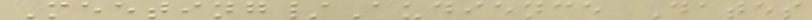Meeting/Audience Dates
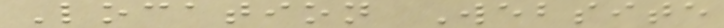Location Website
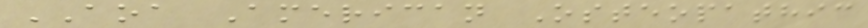AOA American Osteopathic
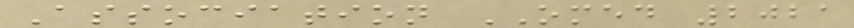Association OMED 2021
